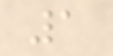1
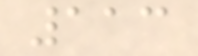113
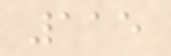115
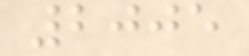2005
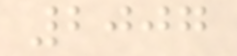2007
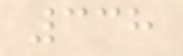338
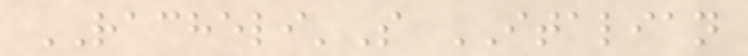RACHELI'S ITALIAN
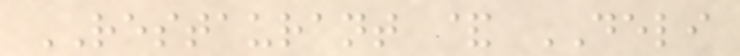RESTAURANT & DELI
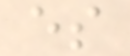es
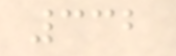332
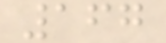167
